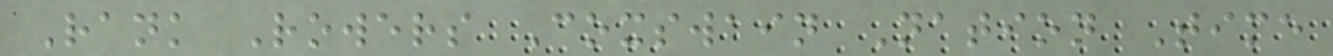Rank Rowers Coxswain Nation Time
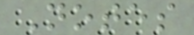Notes
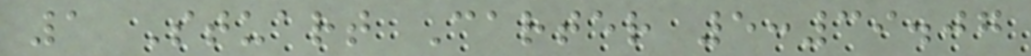1 Stuart Carter 5:39.07
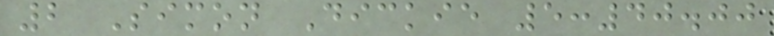2 Simon Dickie 5:40.00
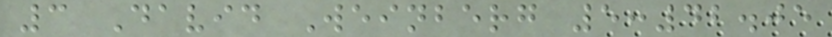3 David Weinberg 5:42.05
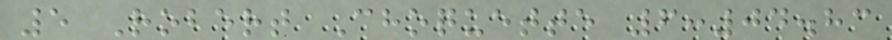5 Robert Choquette 6:04.83
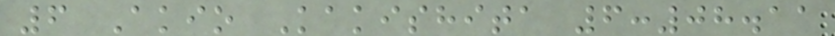6 Akio Kakishita 6:08.11
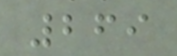269
